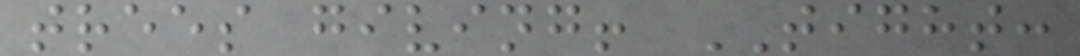trees giving! TIGHT:
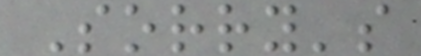Sorry's
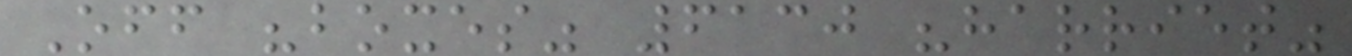Off "boxes" 6130 "harriet"
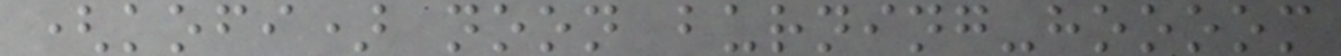(kofi) noon burning-hoooom
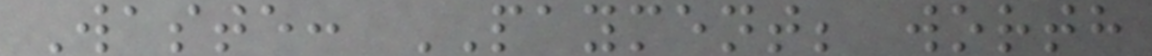Waste: PAYMENT; worth
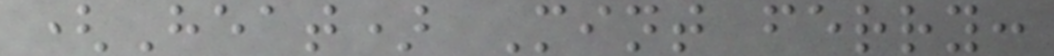(Heat) Mint ferry:
